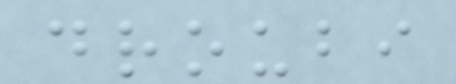droubi
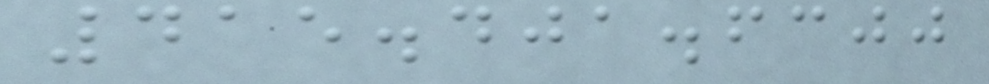415.401.6300
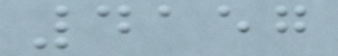4157
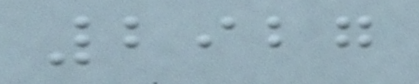2927
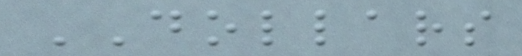DOLLARS
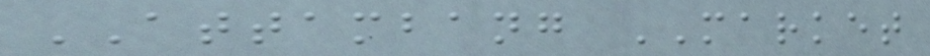ATTAMBANG MARKET
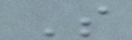S
